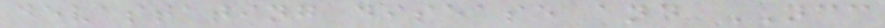devastating disease and NCC
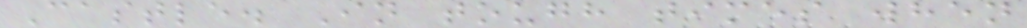Castle. In tough times when
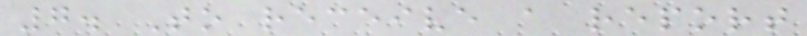7. To receive a report
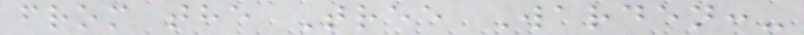from the Tree Warden:-
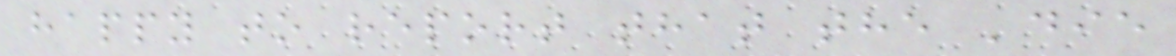happy to report that the 'die
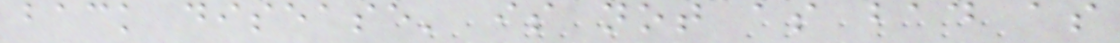back disease' is not as bad as
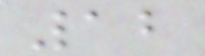12
